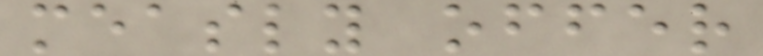measly offer
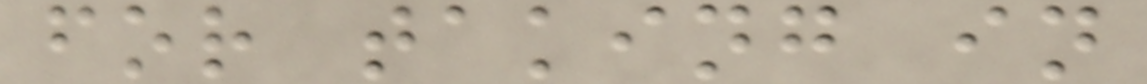for taking in
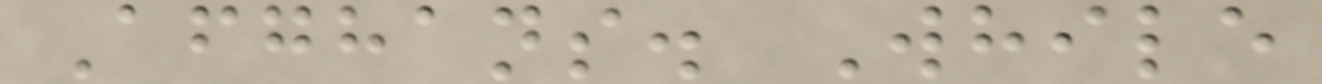Afghans. While
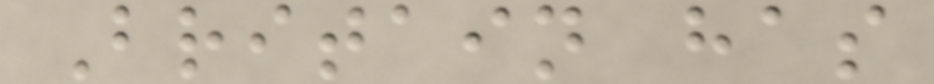Britain has
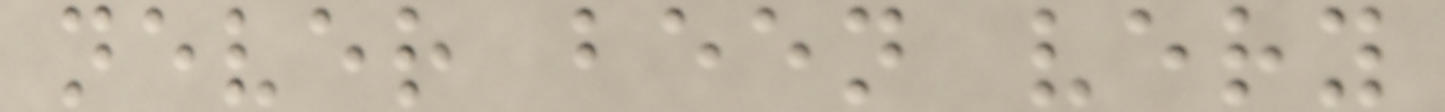never been very
